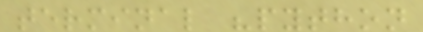terminal "python
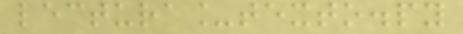lectura_texto.py
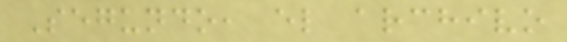Segundo, el archivo
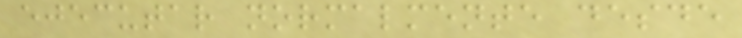ejecutar normalmente desde
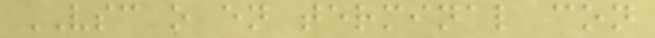VSC o en terminal con
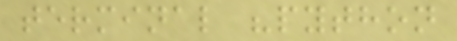terminal "python
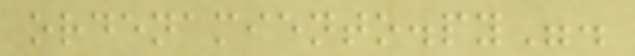ordenamiento.py".
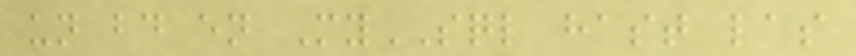un bd en MySQL hast las
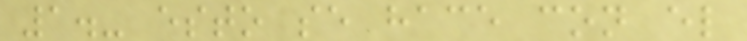1.- esto se hace con el
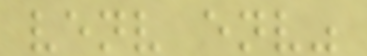venv env"
